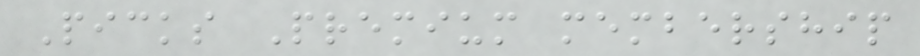Picks Premium membership
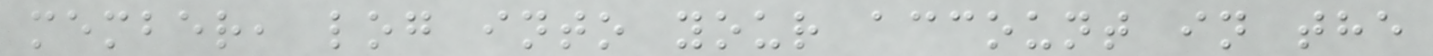member, log into your account in the
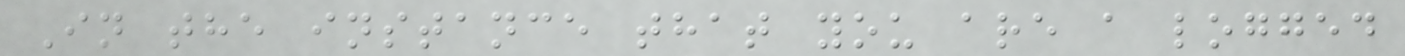In the instance that you are a logged
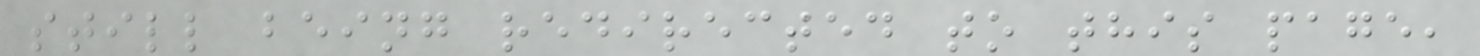still being redirected to this page,
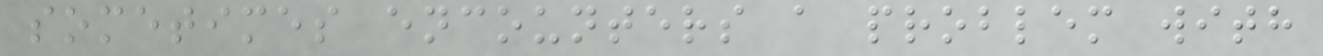sometimes encounters a problem with
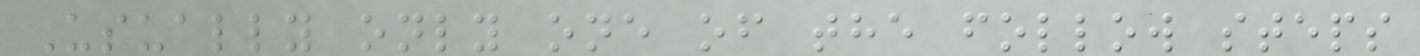Usually only one of the follow steps
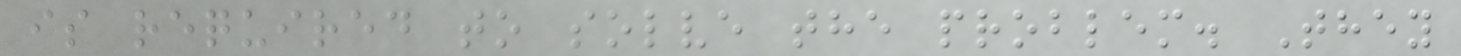is required to solve the problem. They
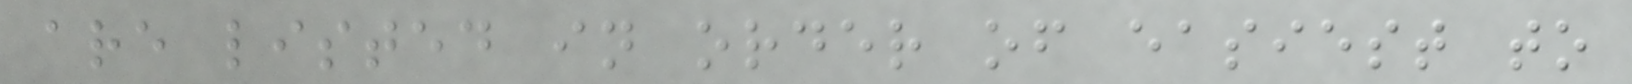are listed in order of easiest to
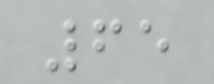65
